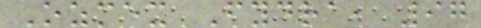Ozmex Fydra, 97
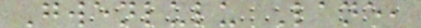Gwenlulu Lane,
